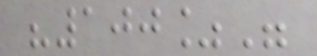"100%"
